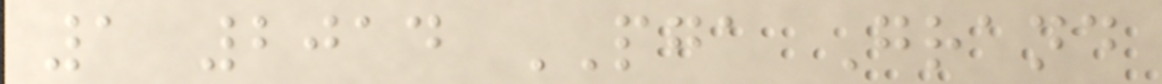1 2014 PGA Grand
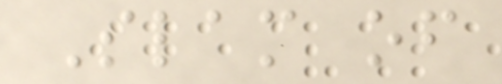Slam of
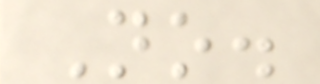No.
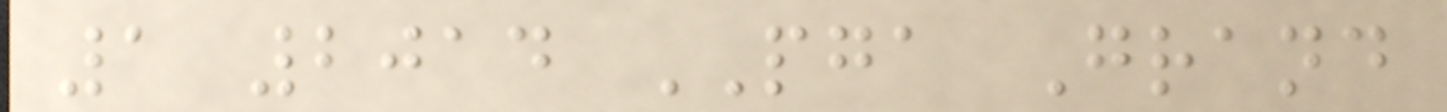1 2014 PGA Grand
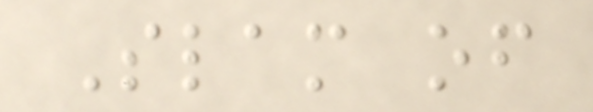Slam of
